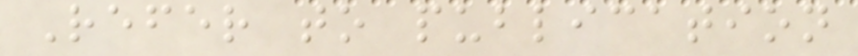Refer to publication
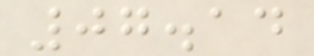07.14
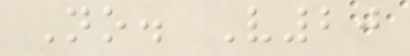No. V20
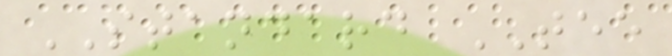STANDARD TEE
